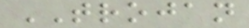TROJAN
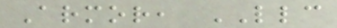Armor, LLC
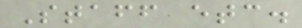Staff etc.
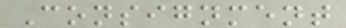Consignment
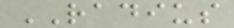RADIUS
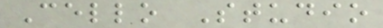Cello Studio
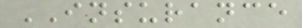INSURANCE
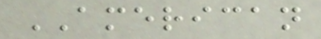AMERICAN
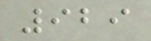929
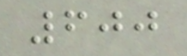600
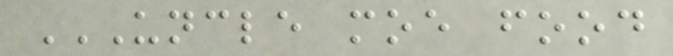UNCLE MOE FOOD
